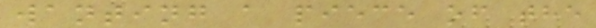wanting a piece of the
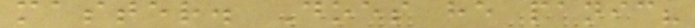master. Does he panic?
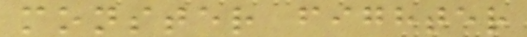monster fighter
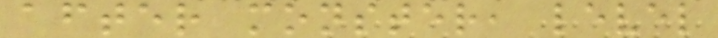after monster, level
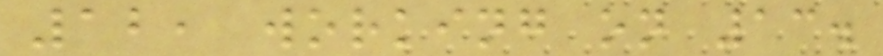12, working on 13.
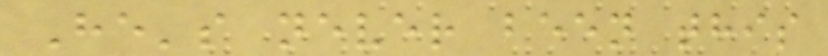He's never been this
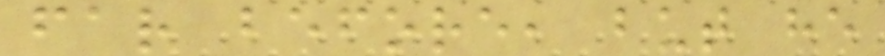far before, but he
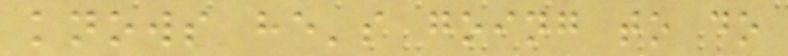knows he's going to do
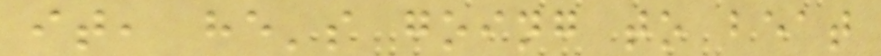it, he's going to beat
